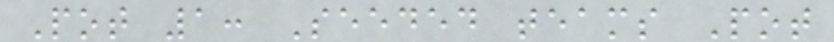Pot 1: Seeded teams Pot
